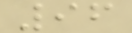96
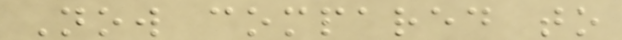Now compared to
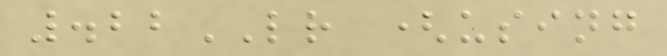.22LR (using
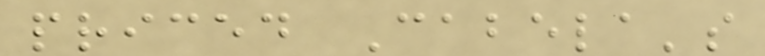priced Cabela's
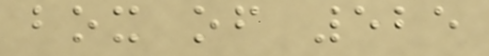box of 525
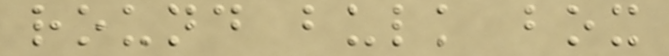round bulk box
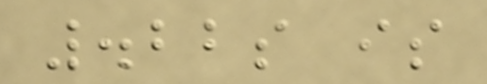.22s is
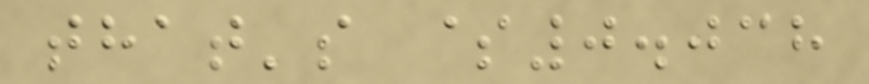that's $0.038
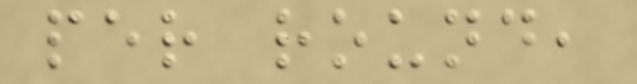per round,
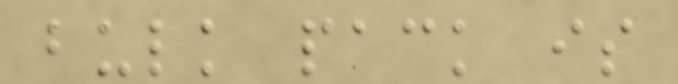bulk pack is
